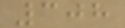308
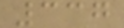337
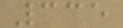335
